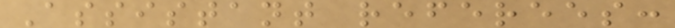Assistant referees:
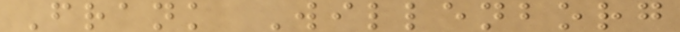Frank Willenborg
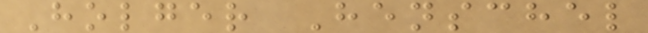Holger Henschel
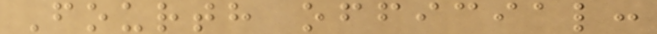Fourth official:
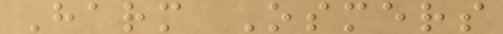Harm Osmers
